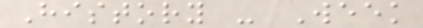History - Week
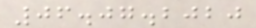06.07.2020
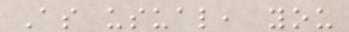As usual, you
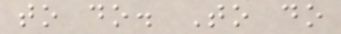to do. To do
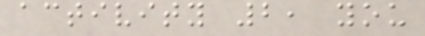activity 2, you
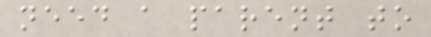need a parent to
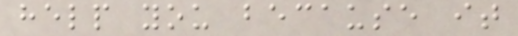help you because it
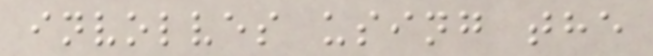involves using the
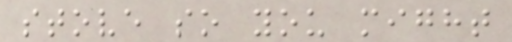stove so you might
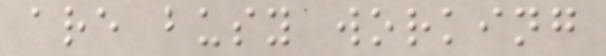are busy working
